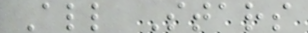All Stars
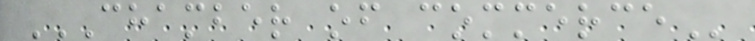CHAMBER OF COMMERCE
